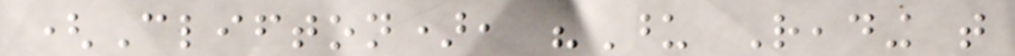(Clifton), "Upon Reading that
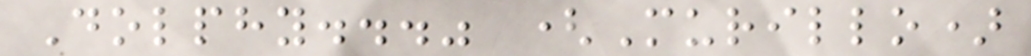Dolphy..." (Murillo)
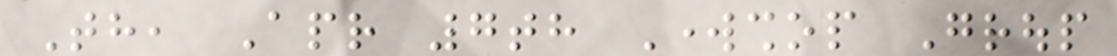Th, Apr 7th Workshop Group
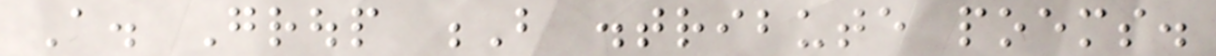A. Group B distribute poems.
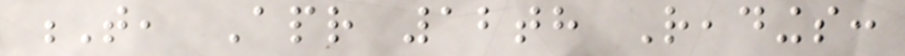T, Apr 12th Readings:
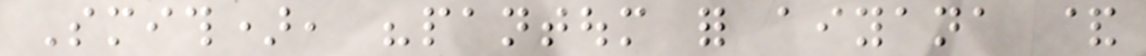Smith), "pantoum for aiyana &
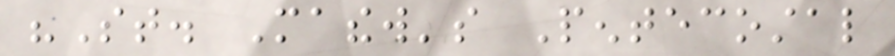"St. Mathew's Pentecostal
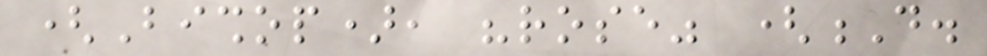(Bishop), "rose" (D.
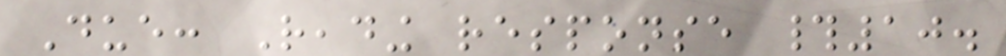Due: Reading response #10.
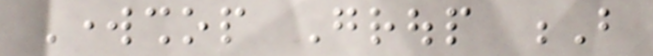Workshop Group B
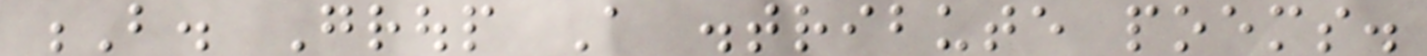B. Group A distribute poems.
